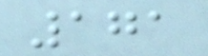171
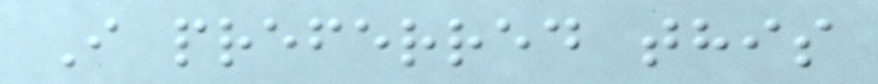I preferred this
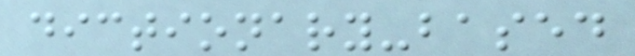dictionary-based
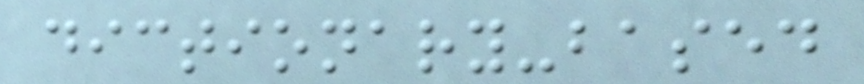dictionary-based
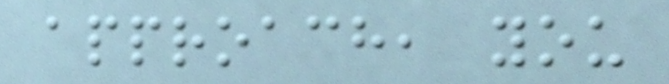approach, you
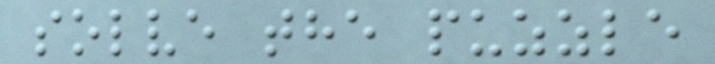solve the puzzle
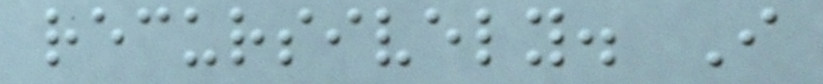recursively. I
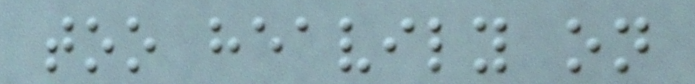too heavily on
